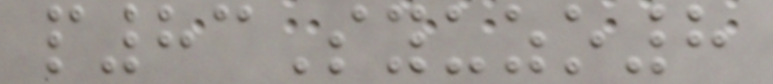p83Syuzo8
